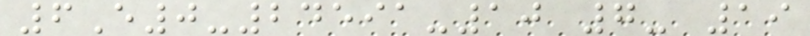6E0-24591-10 7- 19
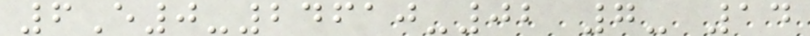6E0-24610-02 7- 14
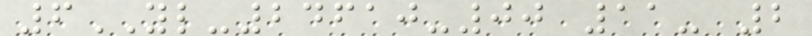6YL-24610-00 11- 2
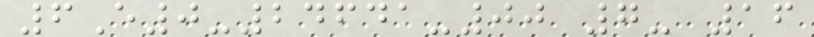6E0-24641-00 7- 16
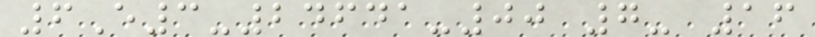6E3-24641-00 7- 16
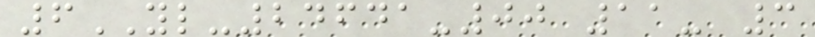6YL-24641-00 11- 3
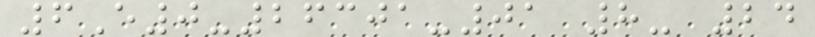6E0-26301-01 8- 24
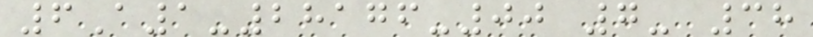6A1-28176-00 7- 38
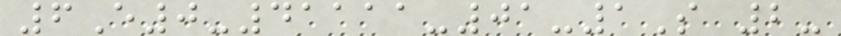6E0-41111-01-1S 2-
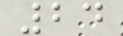24
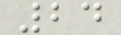24
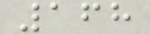168
